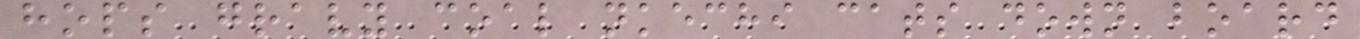hops gravy coal nkechi cats down board
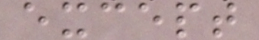except
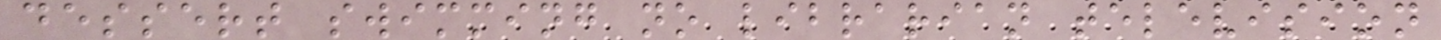dessert swimming no librarian television
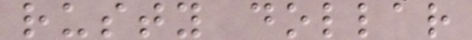rusty dollar
